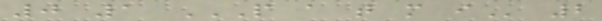0 1 P A T M I 2
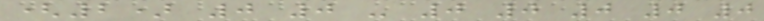(2) 0 0 - 0 0 0 0 0
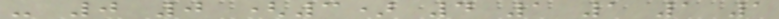- 0 0 (3) 4 1 1 1 1
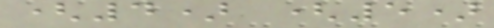(4) (5)
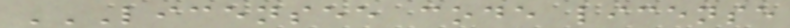LICENSEE CODE LICENSE
